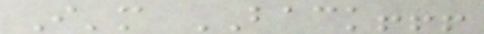I'm BACK!!!
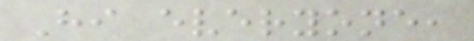Hi everyone,
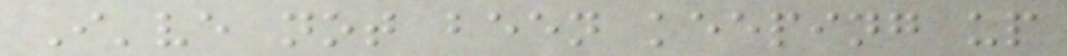I've not been keeping up
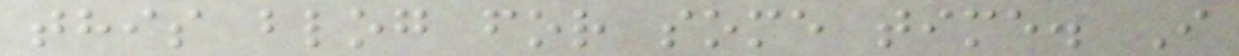this blog for some time. I
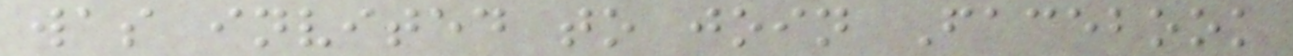was invited to join Facebook
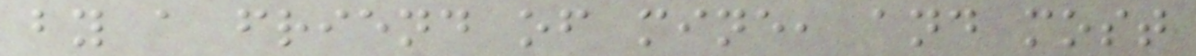by a friend of mine, and most
